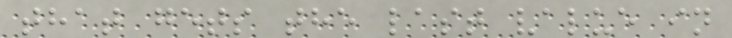that gets the last value in
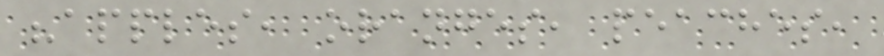"apples, oranges, peaches,
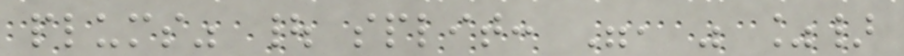plums" | split: ", " %}
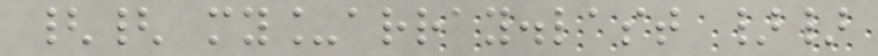{{ my_array.last }}
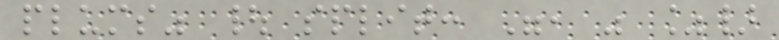plums" | split: ", " %}
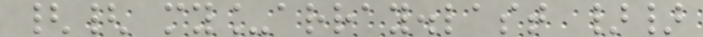{{ my_array.last }}
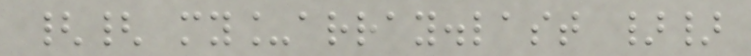{{ my_array.last }}
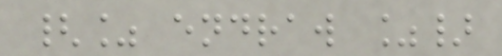{% endraw %}
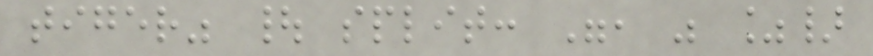tiger" | split: ", " %}
